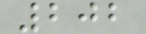202
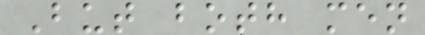But both men
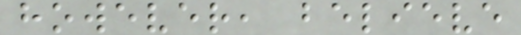however, believe
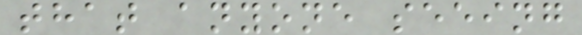that anyone seeing
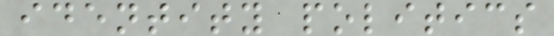identity politics
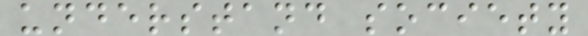understand society
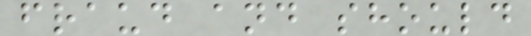fraud and should
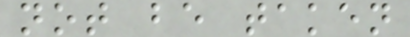not be taken
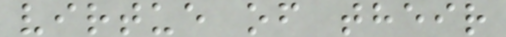virtue of their
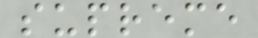supreme
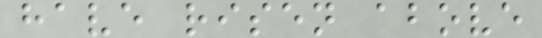have risen above
